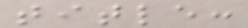title:
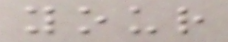your
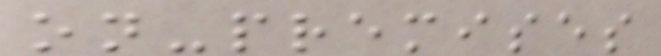on-premises
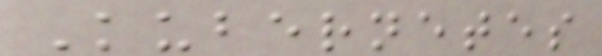Kubernetes
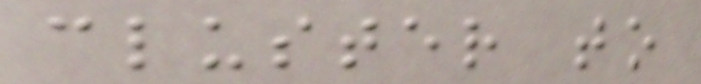cluster to
